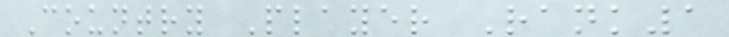Country Player Rank1
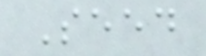Seed
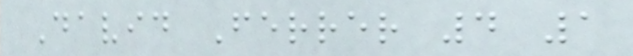David Ferrer 4 1
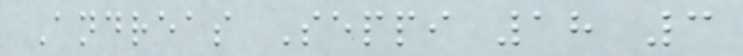Andreas Seppi 18 3
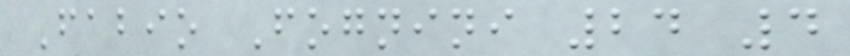Fabio Fognini 24 4
